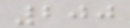200
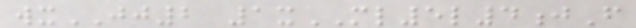wxJJ2 1xML5l4jF
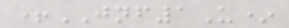+JNF1U*
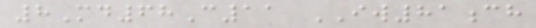8Md68C11 IW81ch
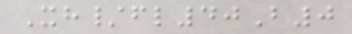Xh/fl40B0
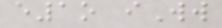e1o iWw
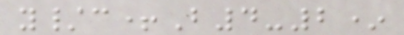y/c+B4-2*
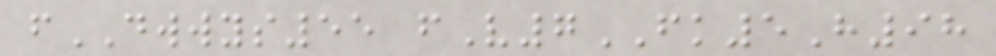fDWWYS55 fV7FK5H98
